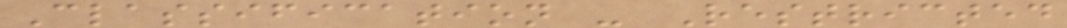Classification - Restricted
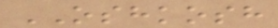OSHKOSH
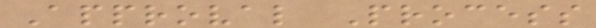Approval Process
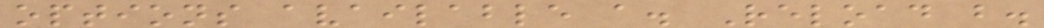options available a. Reload b.
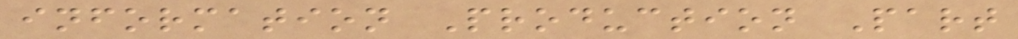information Production Part
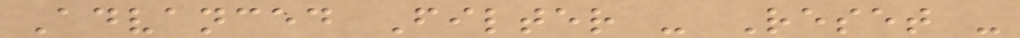Advanced Filter - Reset -
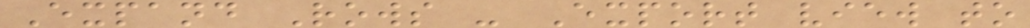Expand Rows - Export view to
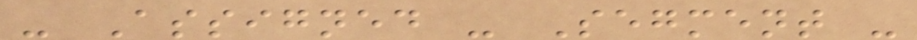- Assigned - Segment -
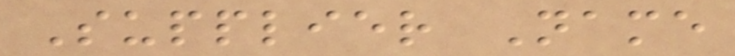Supplier Name
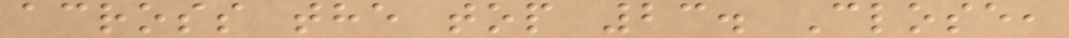across the top 23. Close,
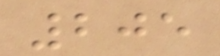205
